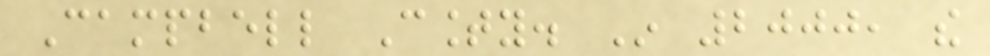Campbell County. In 2000, the
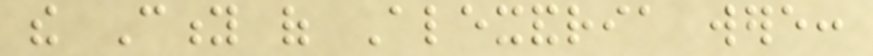the City of Alexandria were:
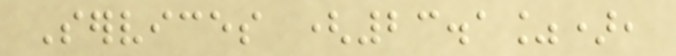Services (23.1%),
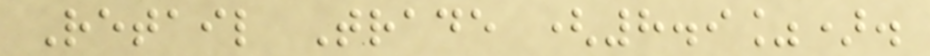Retail Trade (8.9%).
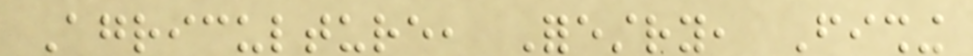Agriculture, Forestry, Fishing
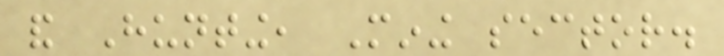and Hunting, Mining sector.
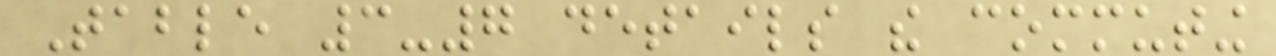Table 3-7 details the commuting
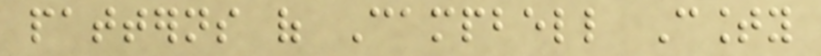patterns of Campbell County
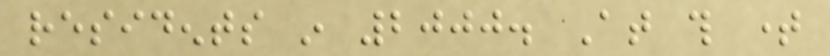residents in 2000. At this time
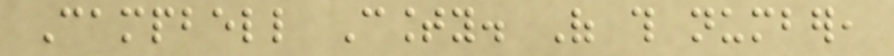Campbell County. Of this number,
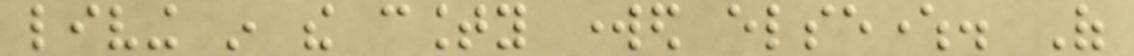living in the county worked elsewhere. Of
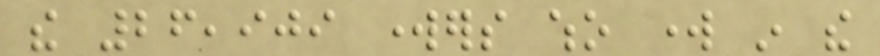the 26,909 workers who work in the
